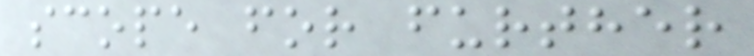scope for further
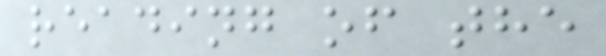reading of the
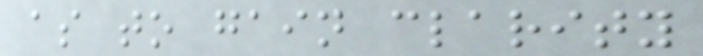as to gain clarity
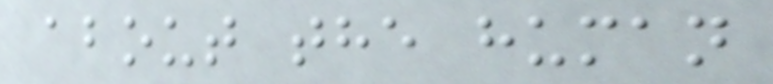about the human
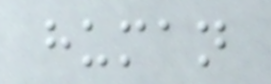human
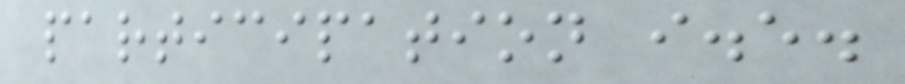participation i.e.
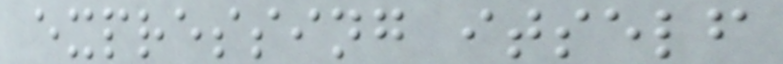expressing itself
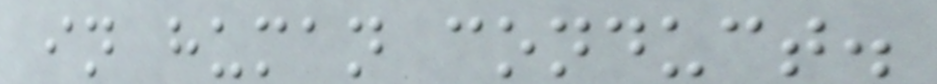in human conduct.
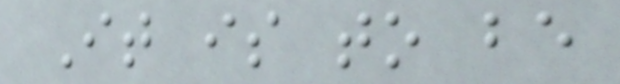It is to be
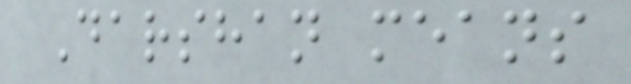Darshan means
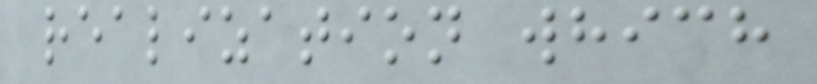realization which
